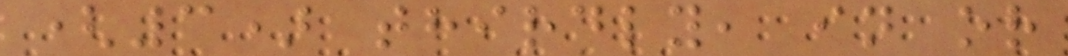(3) thirdly, in or
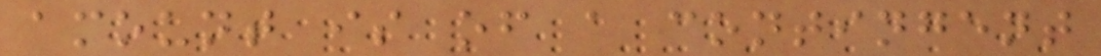amount is of a contingent
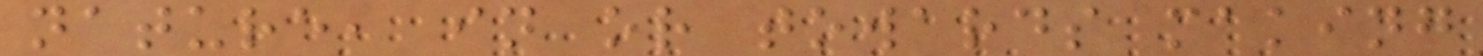nature, in or towards making
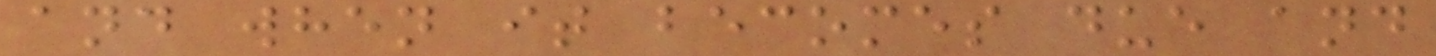and when it becomes due and
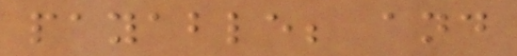payable; and
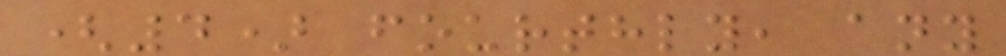(4) fourthly, any
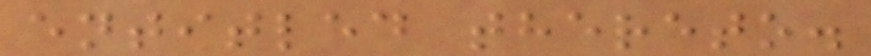entitled thereto.
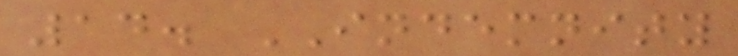14. INDEMNITY
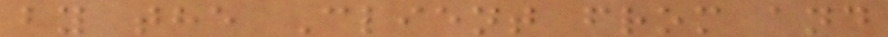by the Client from and
